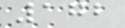172
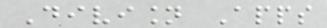Division Apps
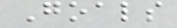Goals
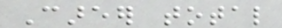Career total
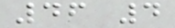46 4
